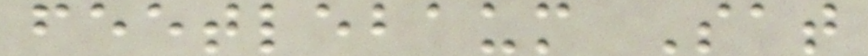feetlebaum Sat
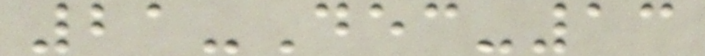21-Dec-13
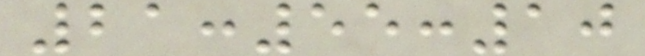21:55:10
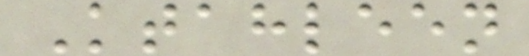Ktahleen
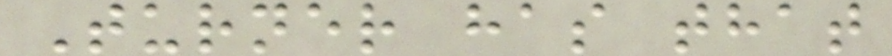Turner has that
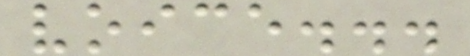voice...
